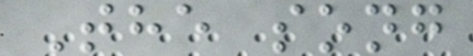The song
